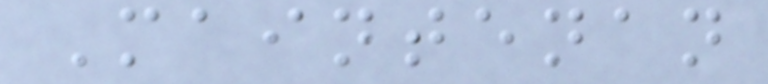Maintenan
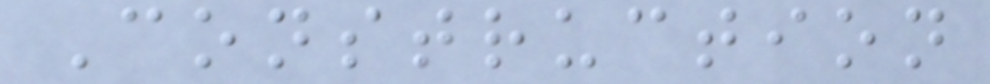Construction
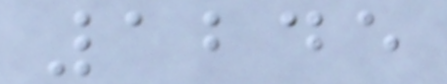1245
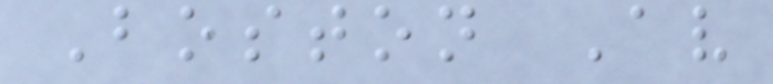Boston Av
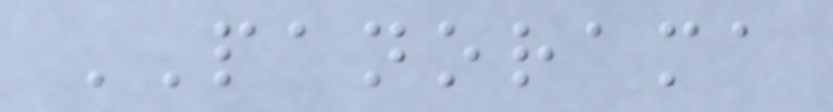PANORAMA
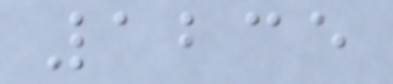1235
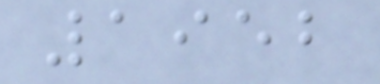1952
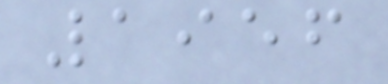1956
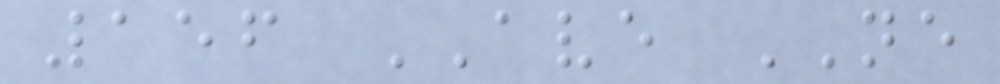156 AVE NE
